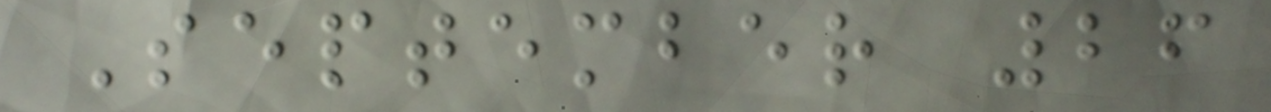September 26
